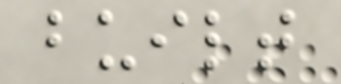built
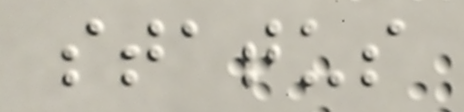status
